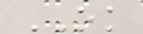OK
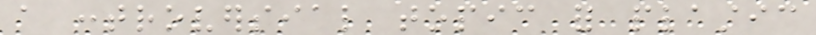a controversial topic for plastic
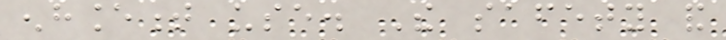enhancement use. The safety and
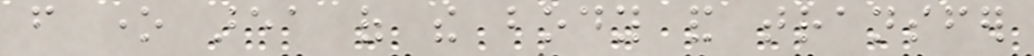from one area of the body and transfer
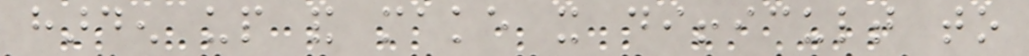harden up and make it difficult to
